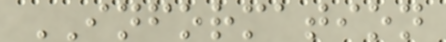INFORMATION
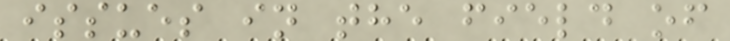issues in the field of
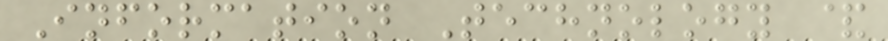Information Technology &
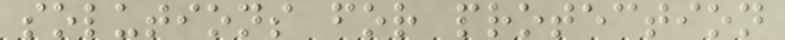solutions for protection
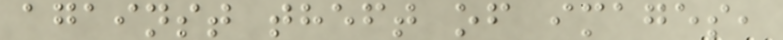against theft of images,
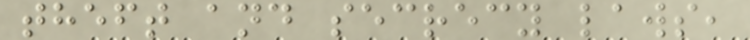theft and secrecy laws,
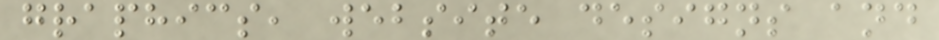graphics, website designs and
